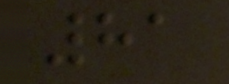81
